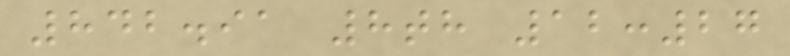842.91 8th 12:27
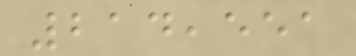214,551
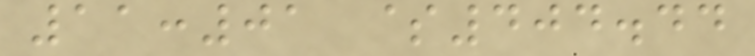11:01 $404.44
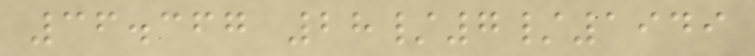36.367 28/7/1949
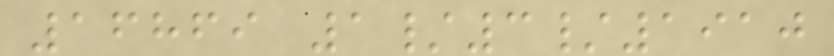16869 1/3/1910
